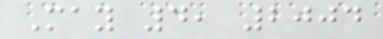May 4, 2004
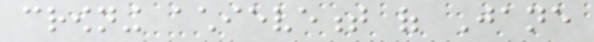crowning achievement of Jane
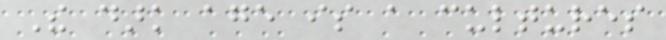The dark age is a cultures
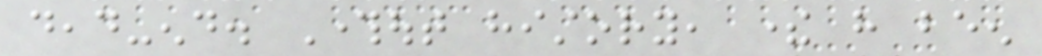dead-end. Throughout history, there have been
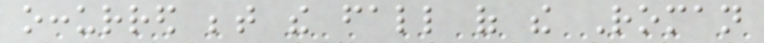occurred between the fall of the Roman
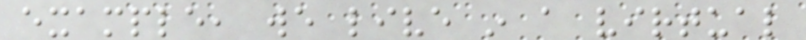example, we live in a virtual
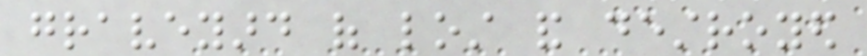graveyard of lost and destroyed
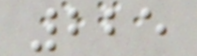225
